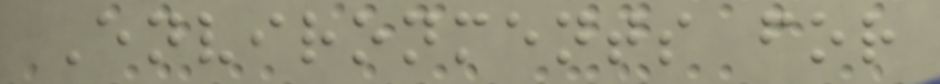Environments for
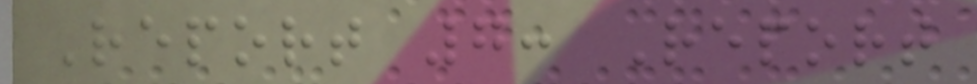Report 7: Report
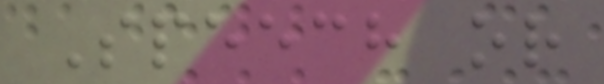Speech or
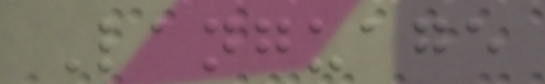Language
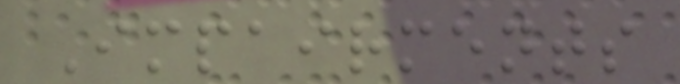Impairments
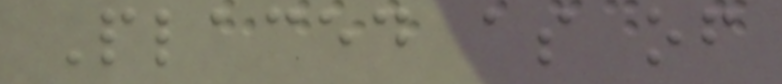Placed as of
